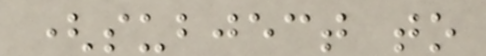(subject to
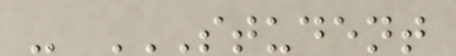- STUDENT
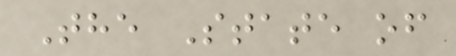The State of
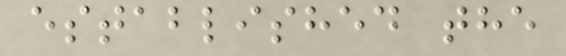established the
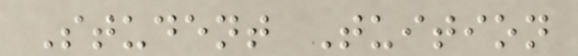Student Tuition
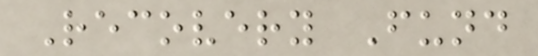Recovery Fund
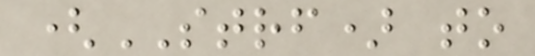(STRF) to
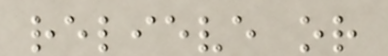relieve or
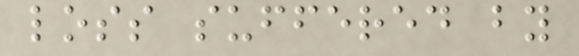loss suffered by
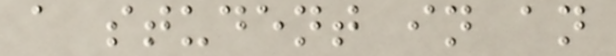a student in an
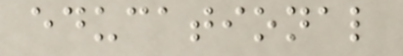educational
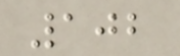102
